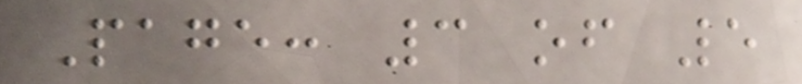Page: 3 of 5
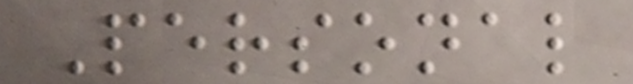Personal
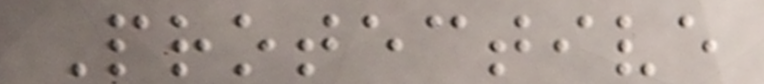Protective
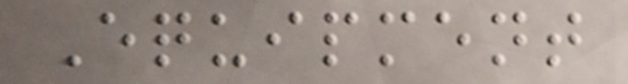Equipment
